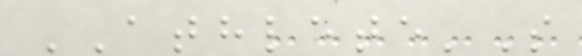ATHLETE'S
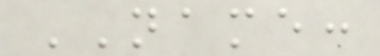NAME:
